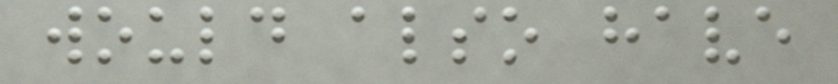would also have
